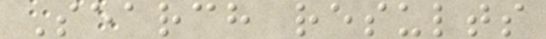Search results
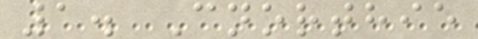1. Cnorthie
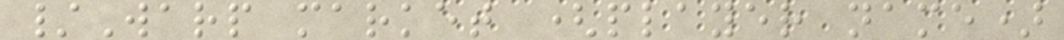/Warp market (player name)
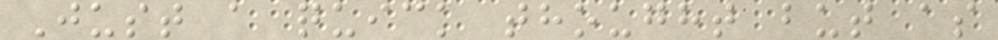Just a quick thought but as
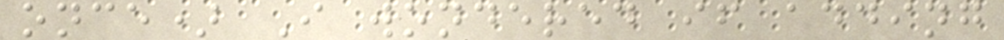once) I wondered if adding
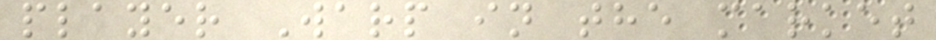player Warp in the market
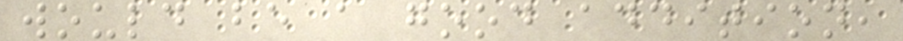would be a good addition,
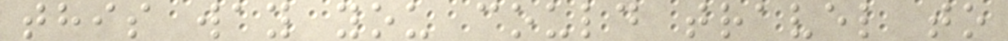this way you could travel to
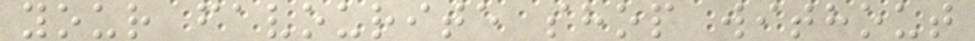your favourite shop without
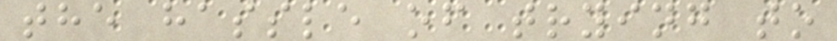the hassle of trying to
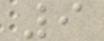9
